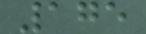175
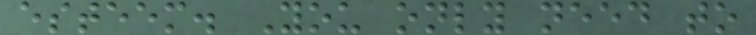esteem. You only need to
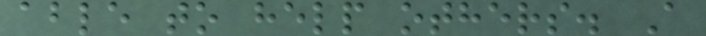able to help others. A
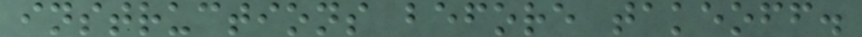instructions before takeoff.
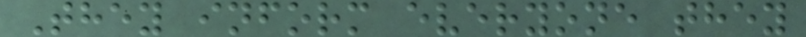They inform everyone they
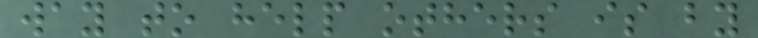way to help others is by
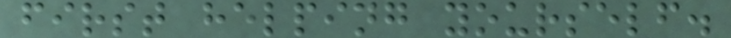first helping yourself.
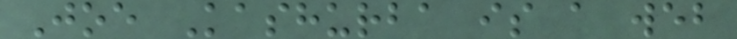Joe Kashurba is a web
